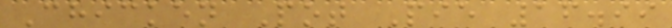Chicken Pot Pie 16.99
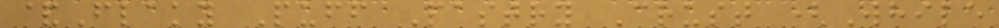&Flaky Puff Pastry Crust (While
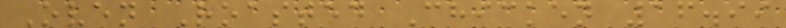Oven Roasted Chicken 16.99
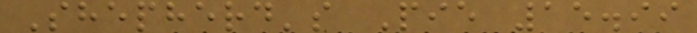Shepherd's Pie 15.99
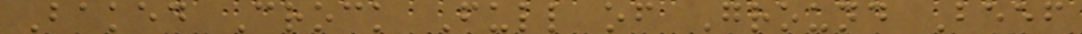Baked Crock Full of Ground Beef
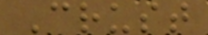Crust
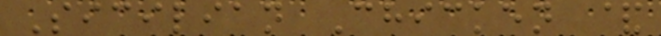Sicilian Chicken &
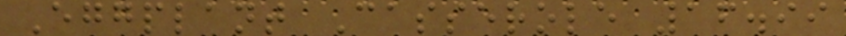Eggplant Casserole 16.99
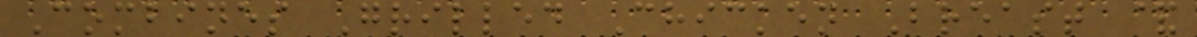Combines Grilled Chicken Breast &
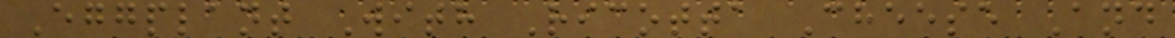Eggplant With Ricotta Cheese And
